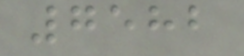7582
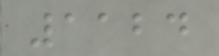1124
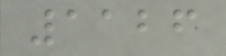1126
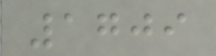1709
